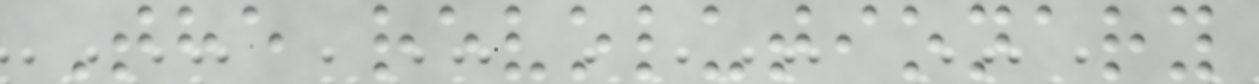The revolutionary
